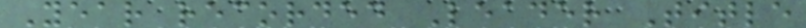Year recorded Leader Title
